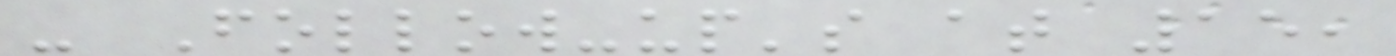- Follow-up's at 15,
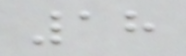18
